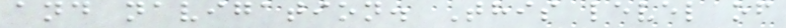and navigation. This level of
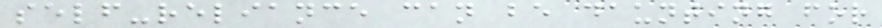self-reliance can be daunting for
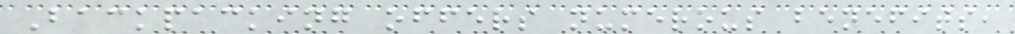Backpacking offers numerous benefits,
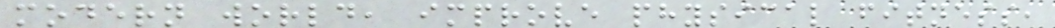modern world, improve physical fitness,
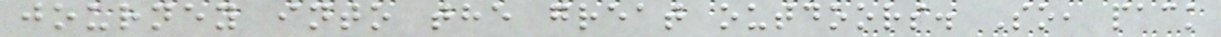journey into the great outdoors. So, pack
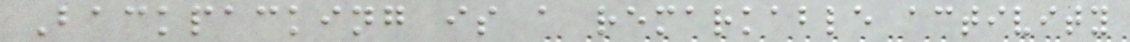Backpacking is a remarkable activity
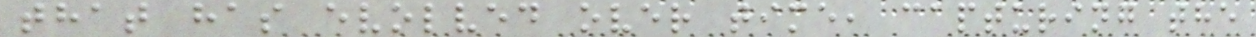that has evolved over time, capturing the
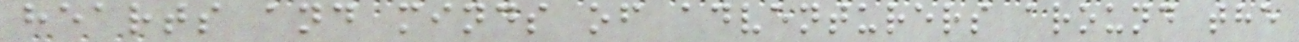hearts and minds of adventurers around the
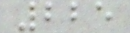225
